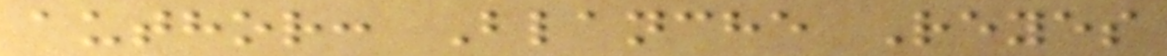author: Blanche Reyes
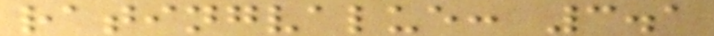ratingvalue: 3.1
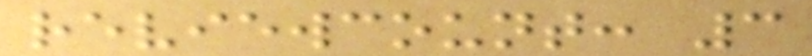reviewcount: 3
